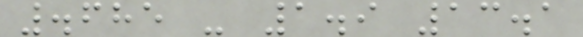.685 - 1.9 13.1
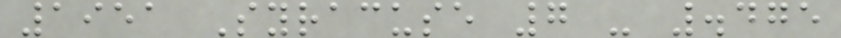1951 Syracuse 7 - .475
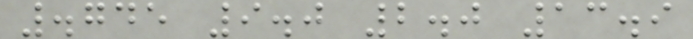.745 9.0 2.0 13.9
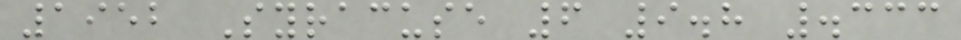1952 Syracuse 6 9.8 .333
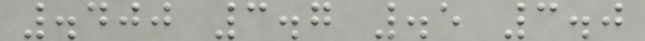.400 3.7 .5 3.0
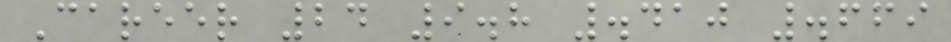Career 24 9.8 .410 .669
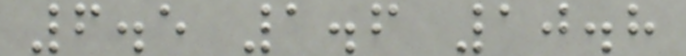6.5 1.6 10.8
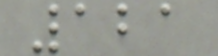121
